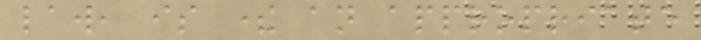law, is there an appropriate
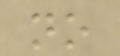no
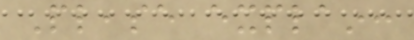Please explain:
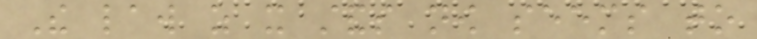The law as it stands now seems to
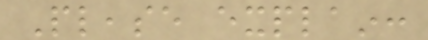Please explain:
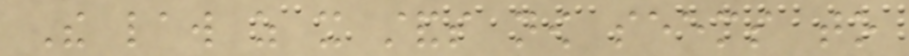The law as it stands now seems to
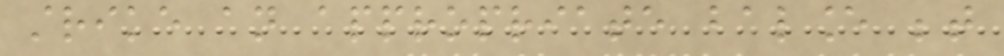strike an appropriate balance between
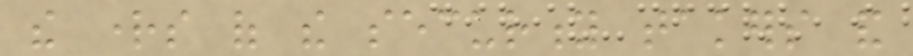the rights of the security takers and
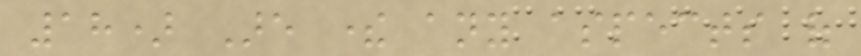18) Are there any aspects of
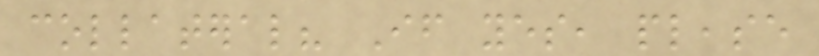collateral? If yes, please
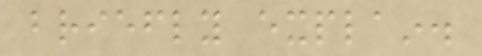briefly explain.
